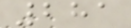281
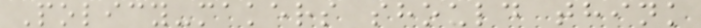Policy-makers should think
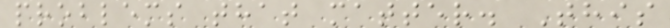problems that matter. This
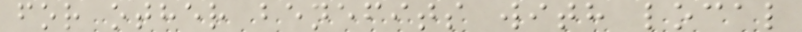for other benefits with local
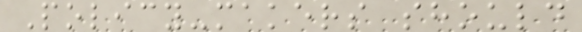Policy-makers should
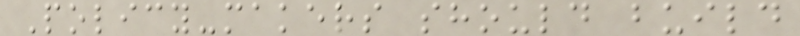Policy-makers should build
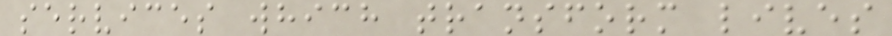services which transform lives
